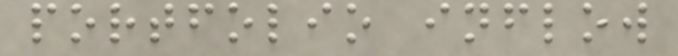portfolio inflow
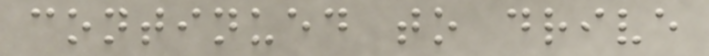continued to drive
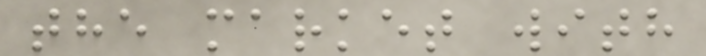the market with
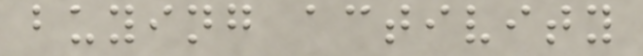buying activity
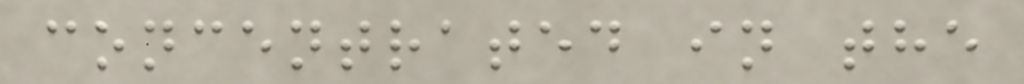concentrated in the
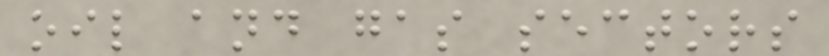oil and gas sectors
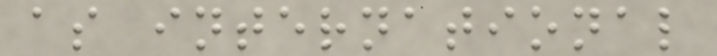as international
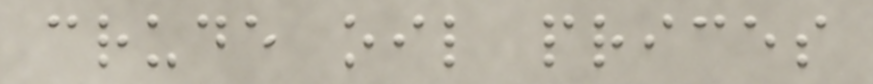crude oil prices
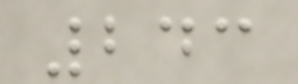243
